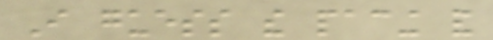I guess the pacing and
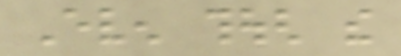Even though the
